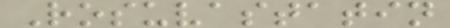Rosuvastatin
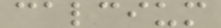calcium
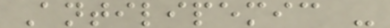Antilipemic -
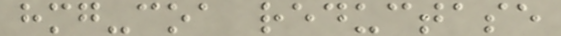hmg-coa reductase
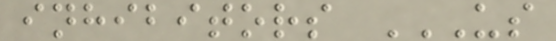inhibitors US
